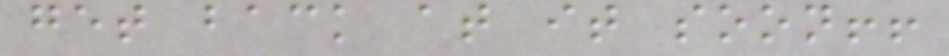get back at it soon!!
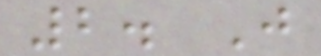2. J
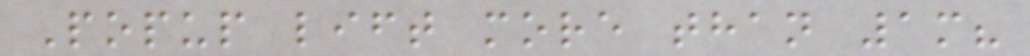Popup lift more than 1m?
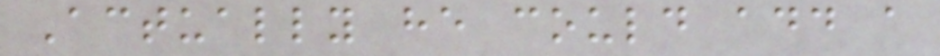Actually he could add a
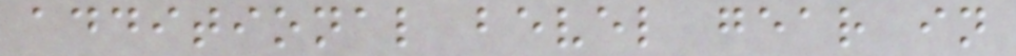additional bevel gear in
